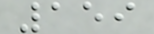159
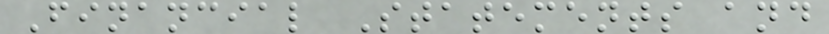Financial Statements and
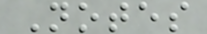Notes
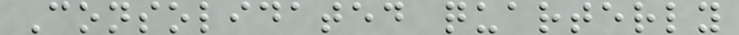Consolidated quarterly
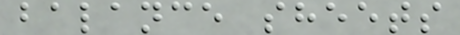balance sheets
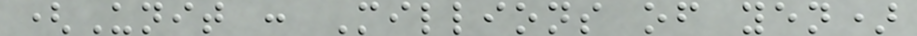(Unit : Millions of yen)
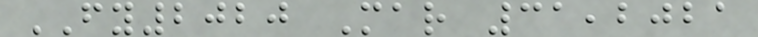FY2020 Mar 31,2021
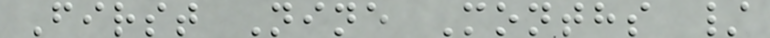First Nine Months /
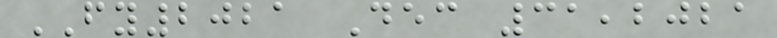FY2021 Dec 31,2021
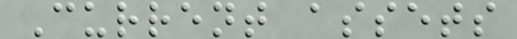Current assets
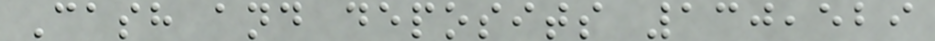Cash and deposits 130,529
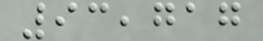93,717
